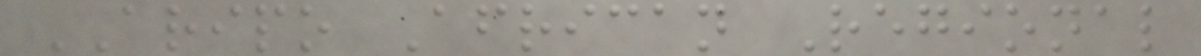ARIPO African Regional
